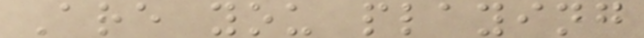Are you playing
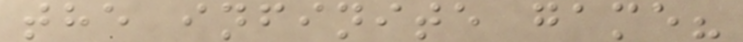the infinite game?
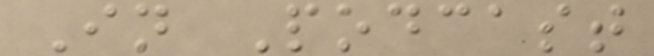In Podcast
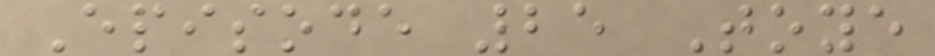Episode 25 Toye
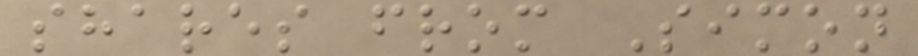shares from Simon
